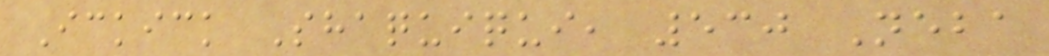Ickick Shaquiqui, 530 Neba
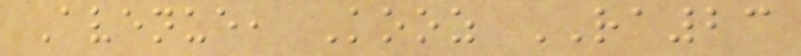Avenue, Kooz RA23
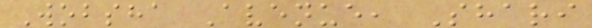Wobsha Avenue, Shari
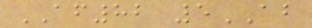AF82 5AB
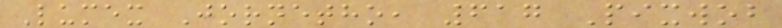Lumex Jornetho, 617 Pixwob
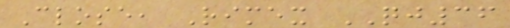Close, Rimex QJ36
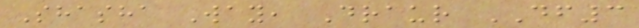Shasha Way, Draur DF3
